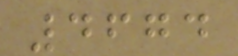4674
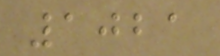1021
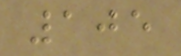105
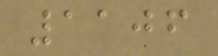1106
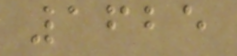1625
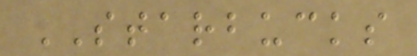STARBUCKS
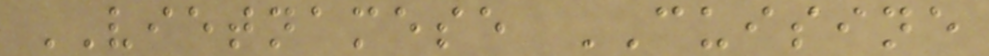VIETNAMESE CUISINE
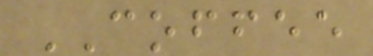COFFEE
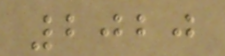2020
